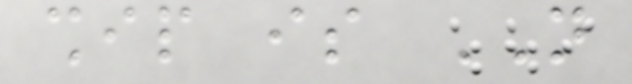ship is NOT
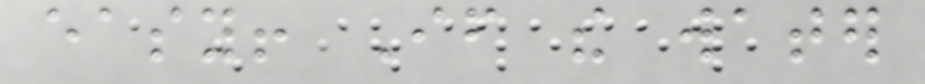easy! If the water
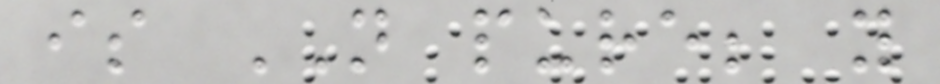is NOT pure; you
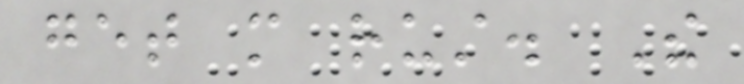get more rust. The
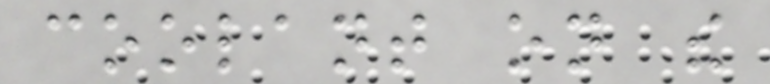coolant on the
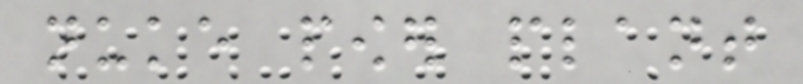nuke power plant
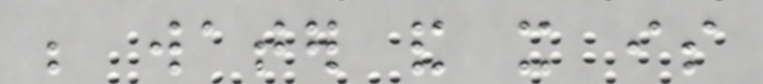be water and it is
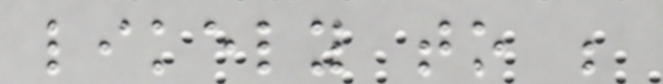likely to be
